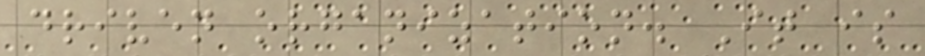driven organization. It is
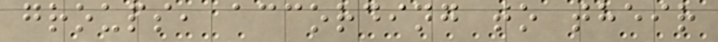groups, according to their
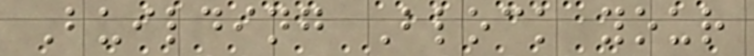Building Block your
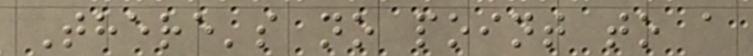There's no point to a
